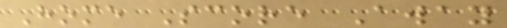Home Score Away
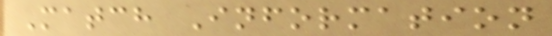Match Information
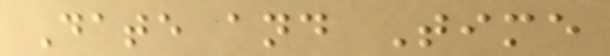Date and Time
